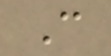C
